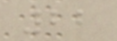22
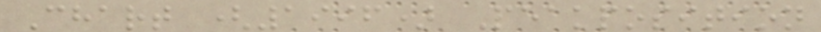Chart (1996) Peakposition
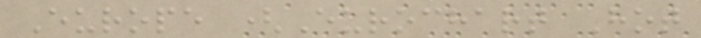Europe (Eurochart Hot
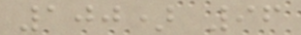100) 96
